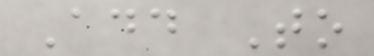Add To
